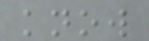know
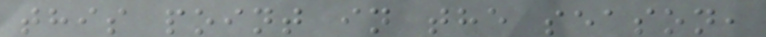this point in the season,
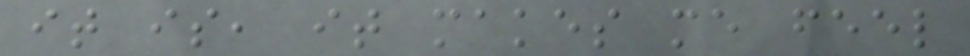it is, it makes me feel
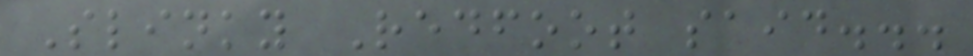Slinky Redfoot said...
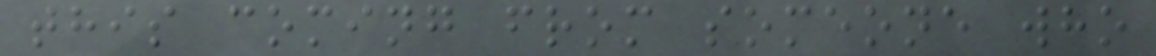this coming from someone who
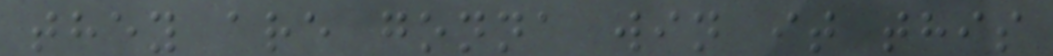they are gonna win it this
